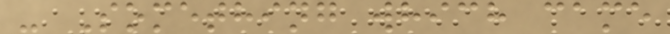- Something which came
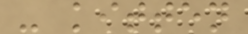- kitten
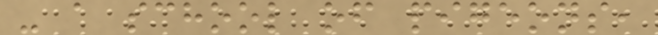- a school of pigeons,
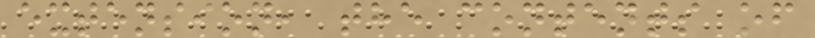extension, the contents of
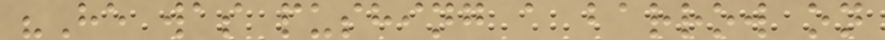"He was pushing a barrow on
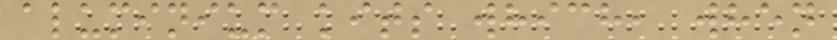aluminium kits which, when
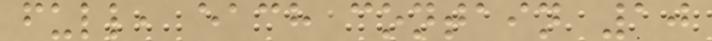full, each contain 10
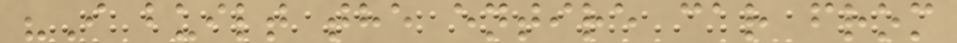"I built the entire car from
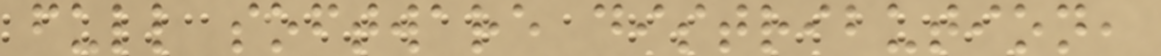full software distribution,
